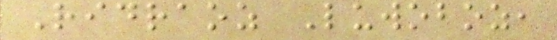Ridraoz Luwoboz,
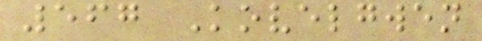567 Kovelgwen
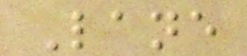Lane
